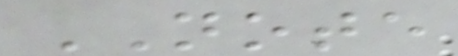NOTE
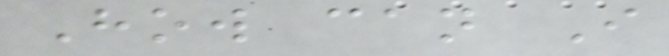How can I
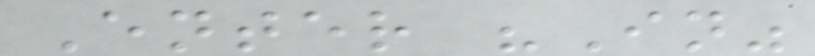Enter "In"
